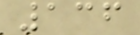136
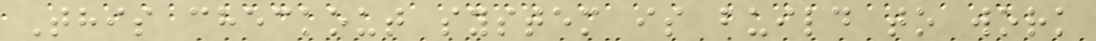This checkout system is build to work
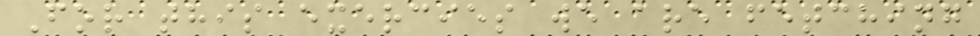For this exercies we are fetching
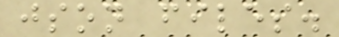json files.
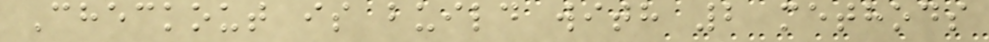Checkout is build with 2 methods
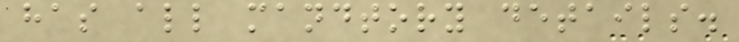has all mandtory details.
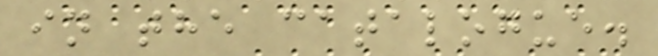in the catalogue.
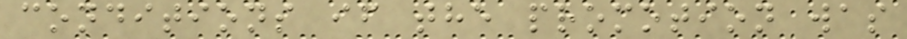conditions if the promotion was
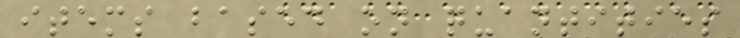items based on quantities
